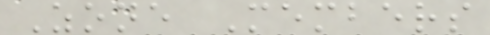Zone Members
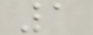1
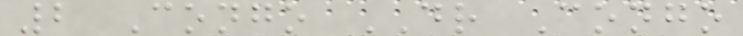2 Congo DR Congo
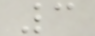3
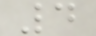4
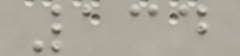134
